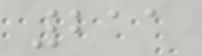211
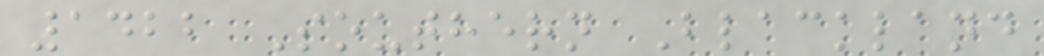1422 Southern Blackland
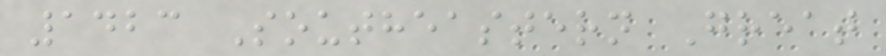1423 Southeastern Great
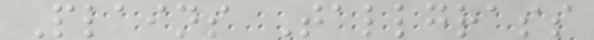Plains Tallgrass
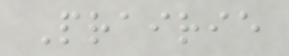Prairie
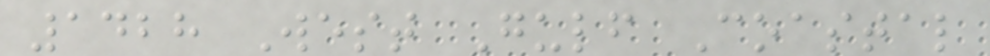1428 West Gulf Coastal
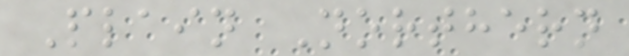Plain Northern
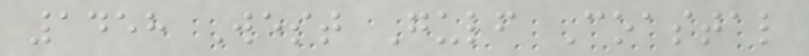1458 West Gulf Coastal
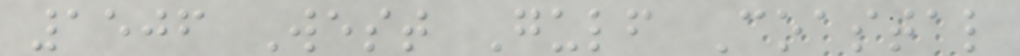1506 West Gulf Coastal
